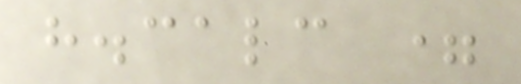h.calc =
